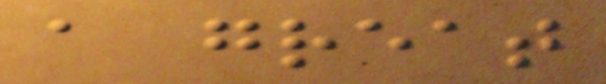a great
